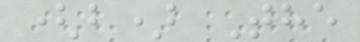(b) The
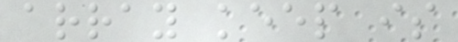array keep is
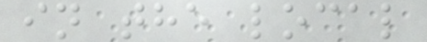in the local
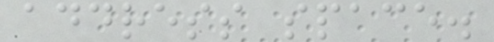address space.
